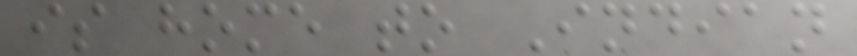is home to Indian
